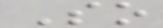So
